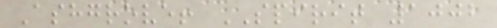Ashgrove! SPIRIT 1002
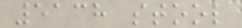5138 stool
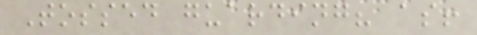Tossed guarding? as!
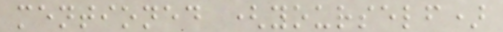mentioned (yourself)
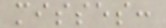misses:
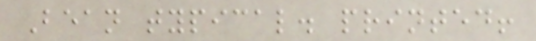Bean typical. printed!
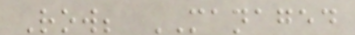Row; MANAGED
